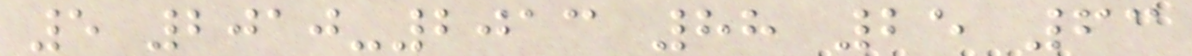5 2010-2013 88 25 63
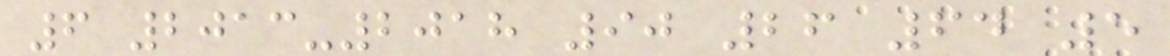6 2013-2018 90 26 64 5
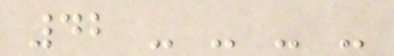42 - - - -
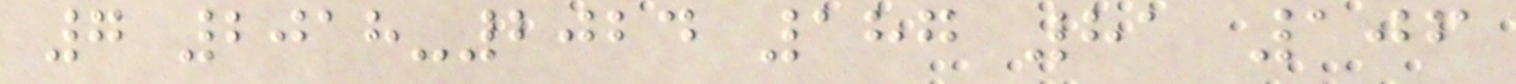7 2018-2024 187 81 106
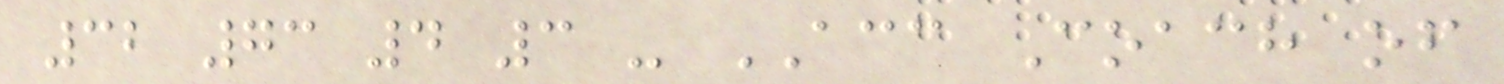32 73 4 3 - ACC Coach of
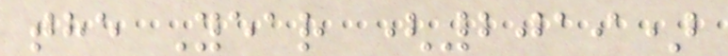the Year (2019)
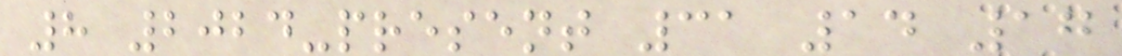8 2024-present 31 14 17
